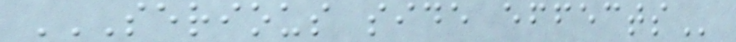SERIOUS SIDE EFFECTS
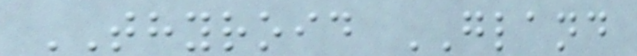THYROID GLAND
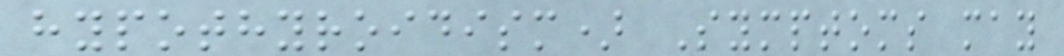hypothyroidism) Symptoms may
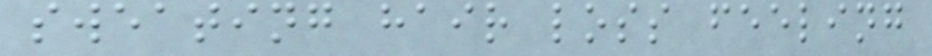sweating hair loss feeling
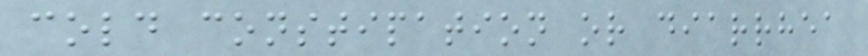cold constipation or diarrhea
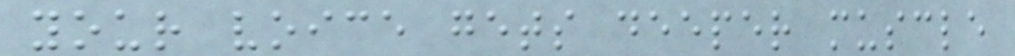your voice gets deeper muscle
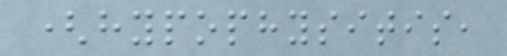(hypophysitis,
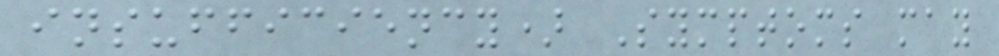insufficiency) Symptoms may
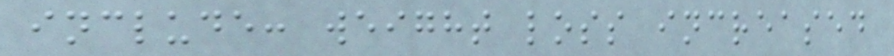include: weight loss increased
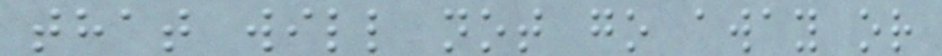that will not go away or
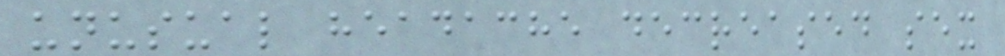unusual headache decreased sex
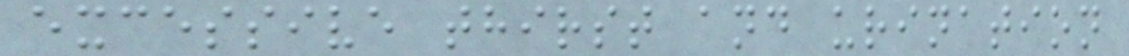excessive thirst and urination
